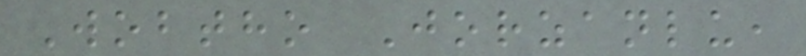Wobtho Jorzanlu,
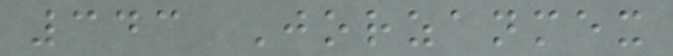343 Jorzanmex
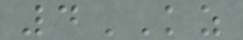4KZ
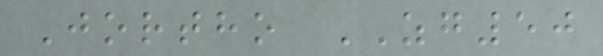Jortho ZG50
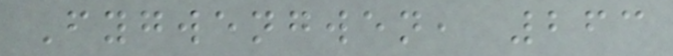Fygwengwen, 263
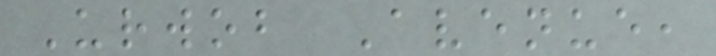Urwob Avenue,
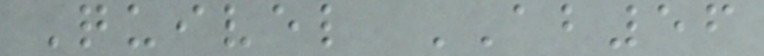Quivel AB56
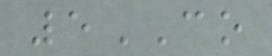5CO
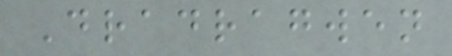Dradragwen
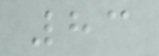83
